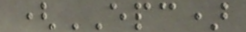(EPC)
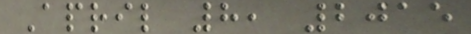April 8, 2015
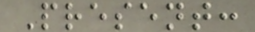Present:
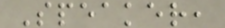Speaker,
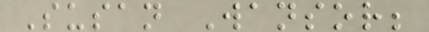Susan Wansor;
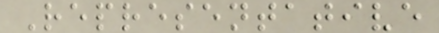Representative
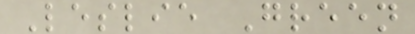Leslie Green
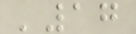'17
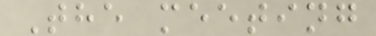The meeting
